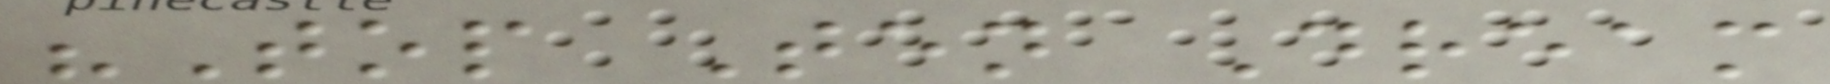"Top Ten Dream
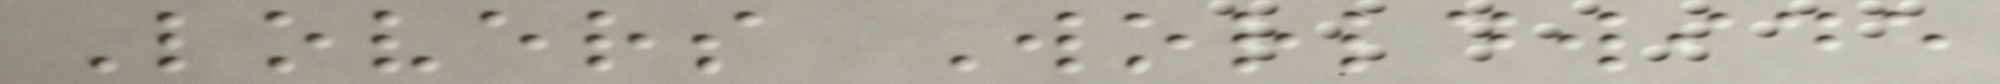Lovers Worldwide
